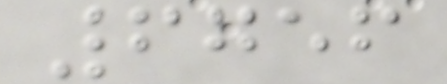6756
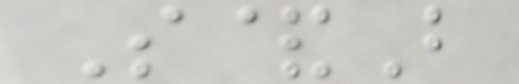S&B
